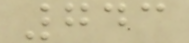743
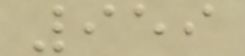959
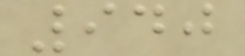940
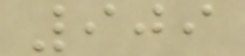909
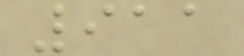911
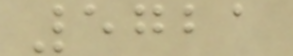5721
